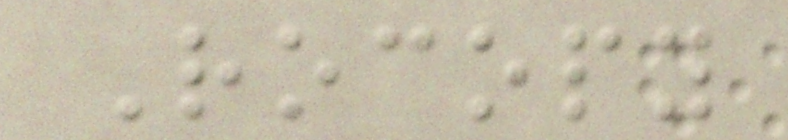Rocopy
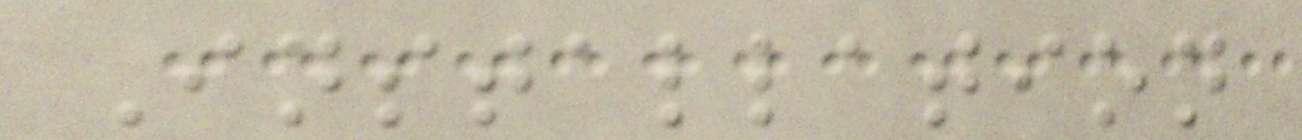Installation
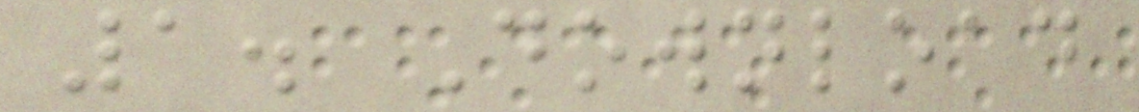1. Download
